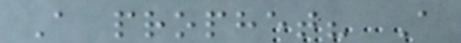A prophet? A
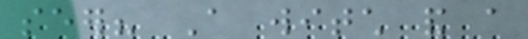seer? A witch and a
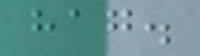hag.
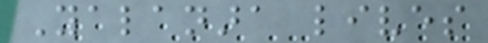Yalanara lives
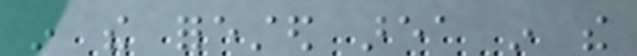in the forested area in the
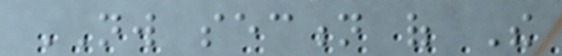NW section of The
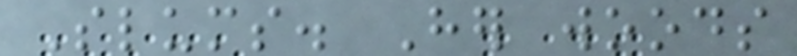Slums. Her woods
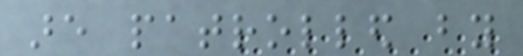are patrolled by
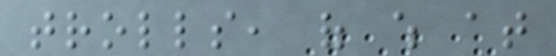trolls, of which at
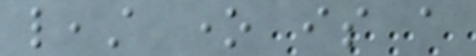least one is a
